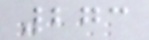273
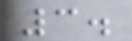3.
